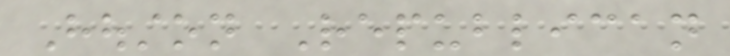Houston Republican
